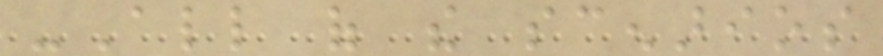-All of the scenarios
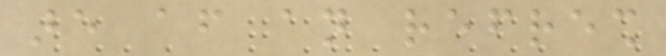are after an refresh
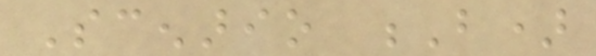Scenario B)
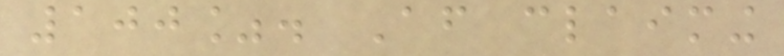100%. After claiming
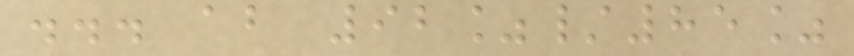... about 92%/85%
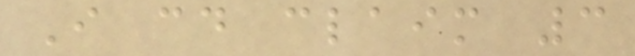I could claim 3
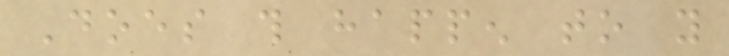Does this happen to you
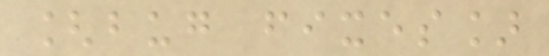[bug fixes]
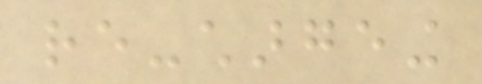re-chargeing
